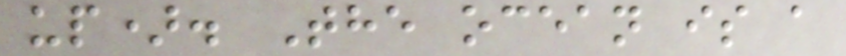up). The ocean is a
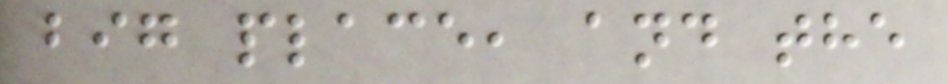big place, and the
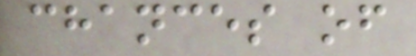chances of
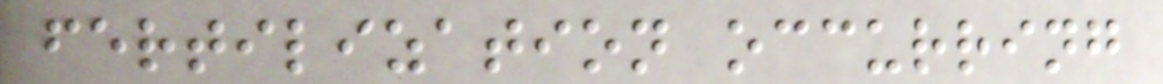fertilization occurring
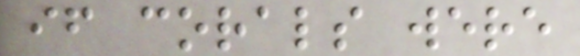if corals were
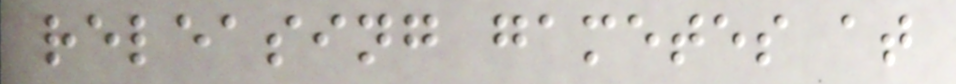releasing gametes at
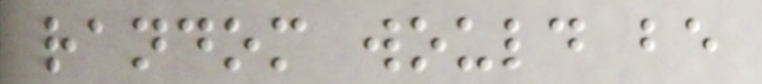random would be
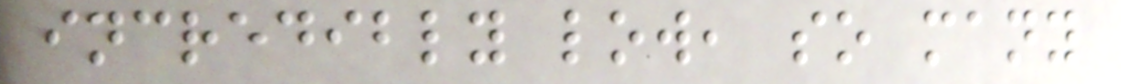incredibly low, so many
